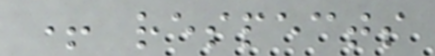+ respects
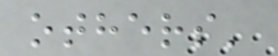others'
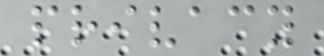privacy
